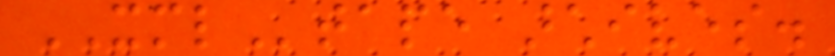XMLtape archives.
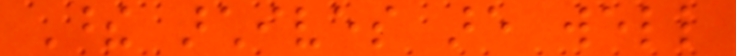These archives are well
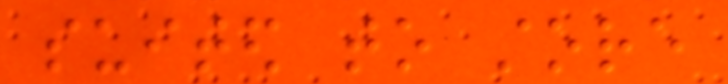suited to store
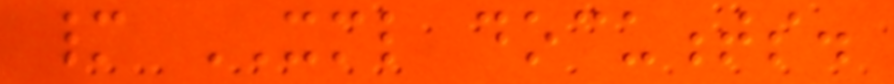many XML documents.
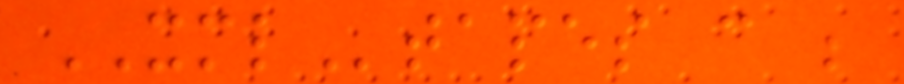XMLtapes can be
